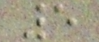5
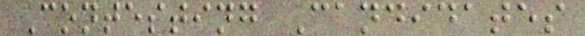Contesting Candidates
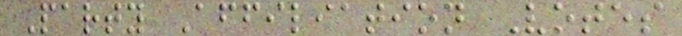Party Affiliation Votes
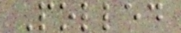Polled
